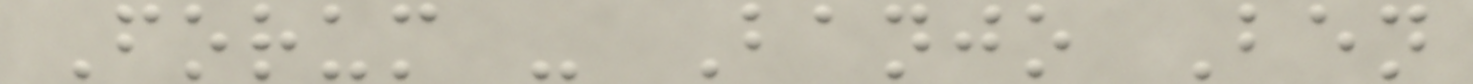Forum - Banjo Ben
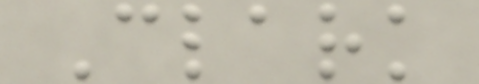Clark
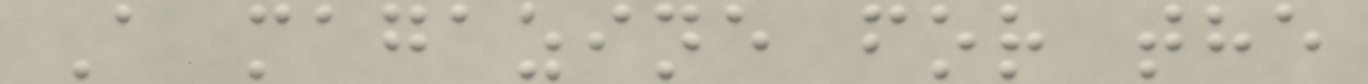A magazine for the
